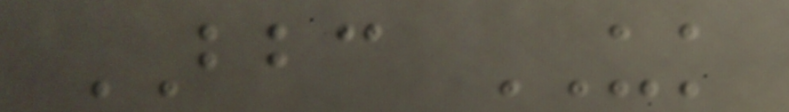BBC UK
